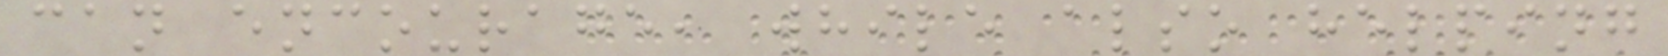can encourage, while also helping
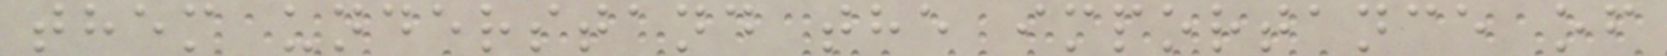them understand the importance of
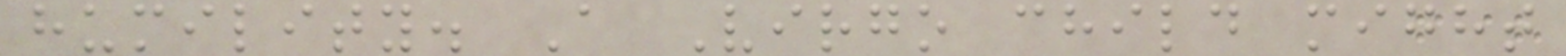humility. A Virgo child might
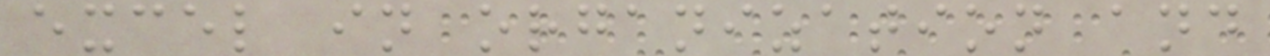excel in organization and
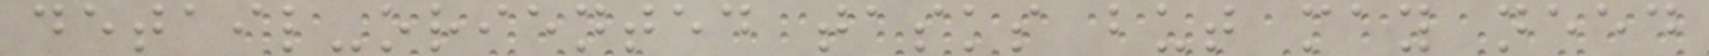detail-oriented tasks but may need
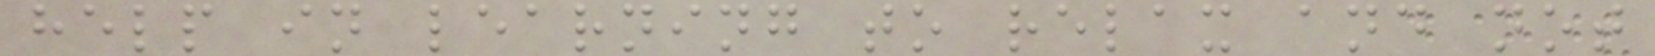help in learning to relax and not
